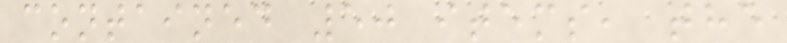contained 50 items, the
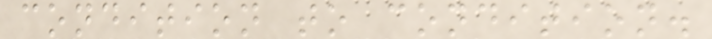condition to condition.
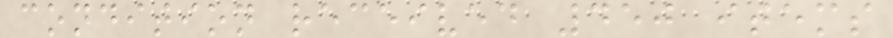condition received 450 items
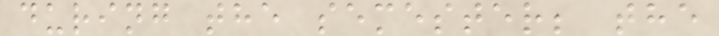during the semester; the
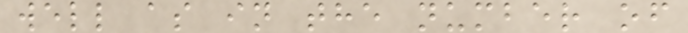well as in the number of
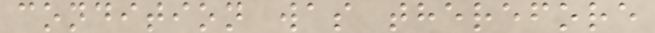condition was therefore
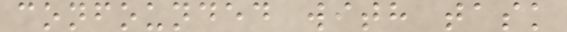confounded with task
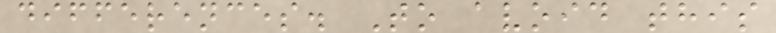differences. To avoid this
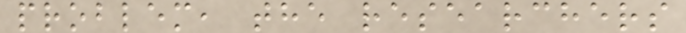problem, the researchers
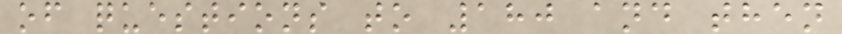of questions to 180 and then
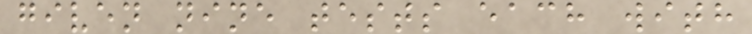given nine tests each with
